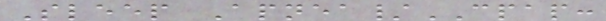Sleep Apnea/CPAP:
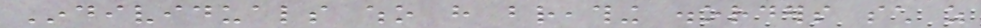Individuals who have breathing disorders such as
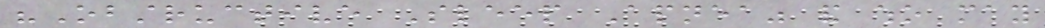"Obstructive Sleep Apnea" and who may
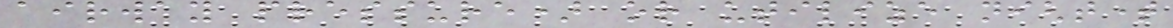airway pressure) or utilize nighttime
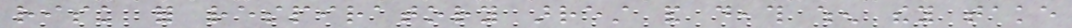risk for respiratory arrest and death when they take
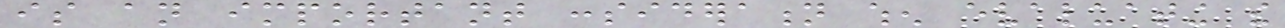is an important consideration when evaluating the
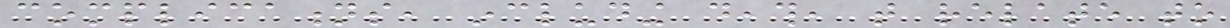complications, including death, that relate to
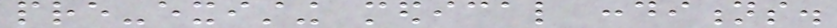pre-existing medical conditions.
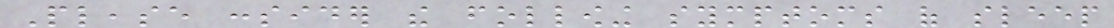Please consider the following symptoms of sleep
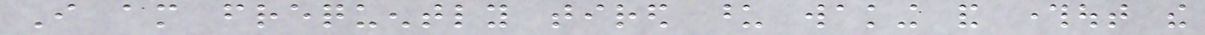I am frequently tired upon waking and throughout the
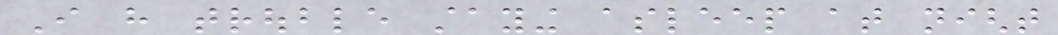I have trouble staying asleep at night
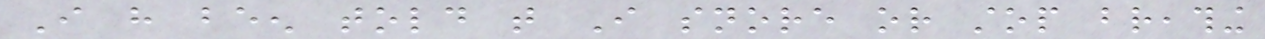I have been told that I snore or stop breathing
